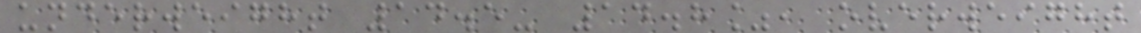underweight 14.5- 14.8%, overweight
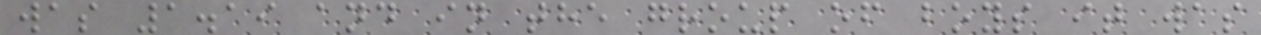was 1.19 and in the group of boys it was
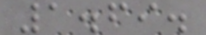1.69.
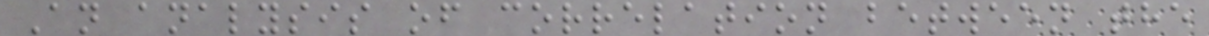An analysis of correlation between the
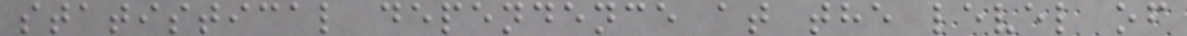statistical dependence at the level of
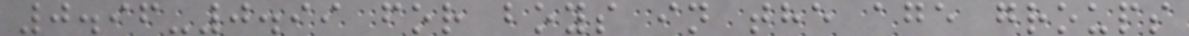0.96-0.99 for boys in the age groups
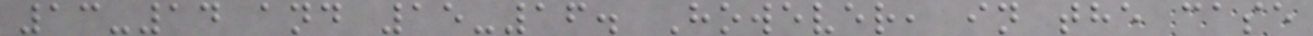13-14 and 15-16. However, in the case
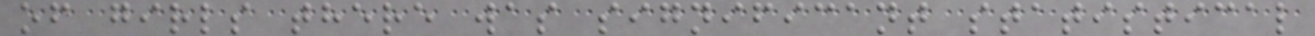of girls there was significant statistical
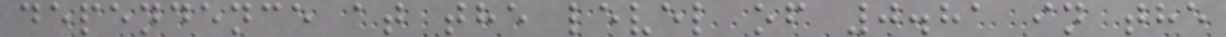dependence at the level of 0.81 in the
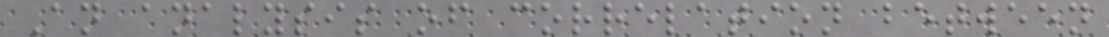An analysis of correlation between
